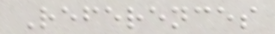References
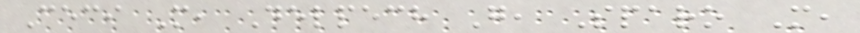Ceci M, Delpech G, Sparo M,
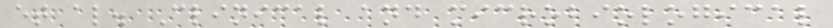et al. Clinical and microbiological
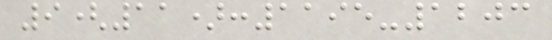9(11):1195-1203
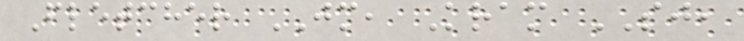Fletcher JM, Kram SJ,
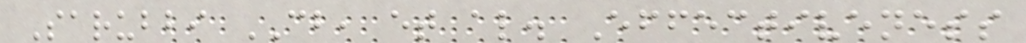Sarubbi CB, et al. Effectiveness
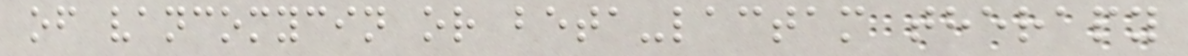of vancomycin or beta-lactam therapy
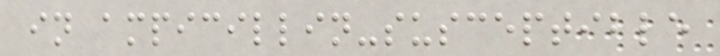in ampicillin-susceptible
